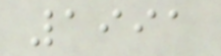1991
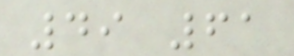49 61
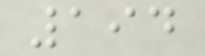194
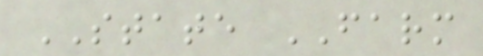STATE FARM
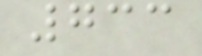733
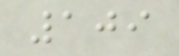109
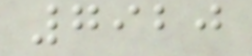7920
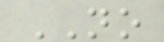NO
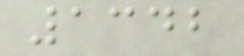1342
